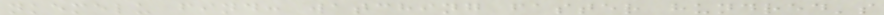nkemelu find: watching faster hundred's
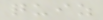quiz
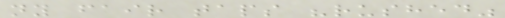ny fair taps "rushed"
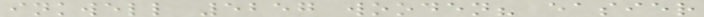inkwell 5257 wooden? easier
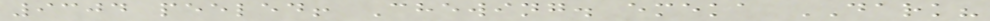9304 peeled! Chewing. emeka DARK?
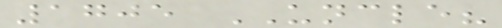1705 UNCLE?
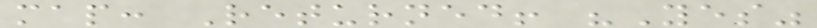map: Returned! "Yes"
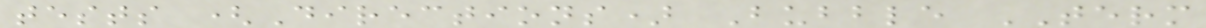tests (Directions) Bubble TERM
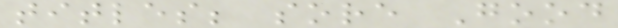titles; sore Good
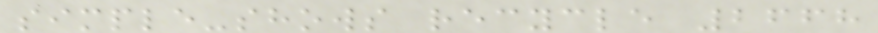simple-shows recycle 2668
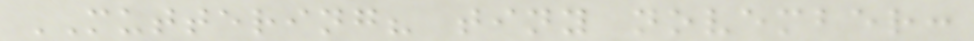MUTTERING? tiny november:
